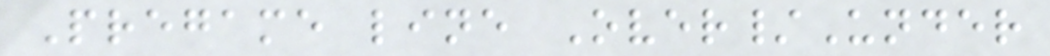Pregame line Over/Under
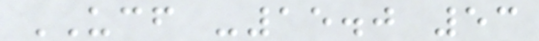UCF -15.0 53
